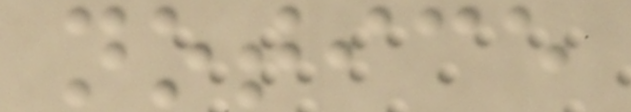notice
